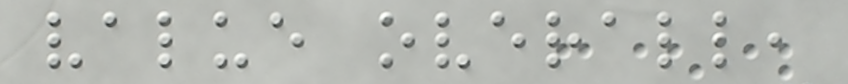value overall,
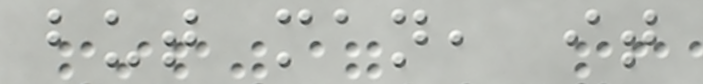but man, it
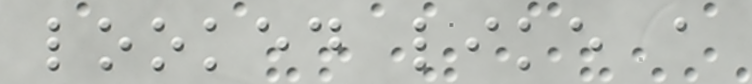looked like a
